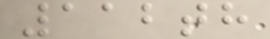112th
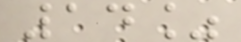14%
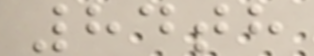84th
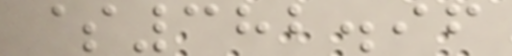$382.96
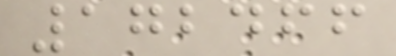172466
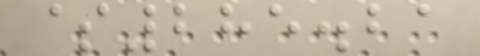$285.21
